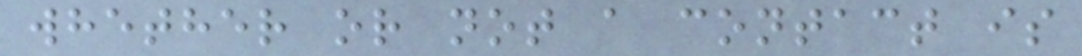whether or not a contact is
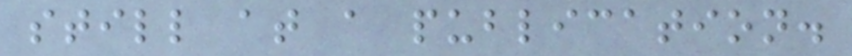still at a publication.
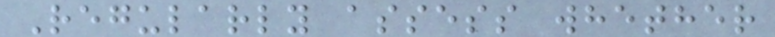Regularly assess whether
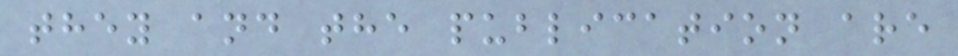they and the publication are
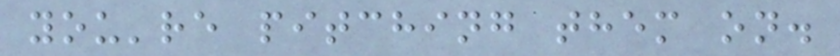you're pitching them on.
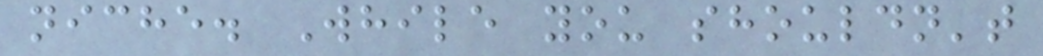niche. While you shouldn't
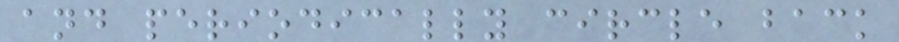and periodically circle back
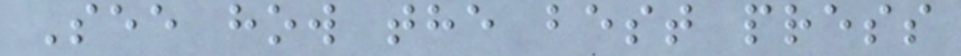See how the best press
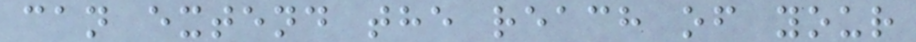can extend the reach of your
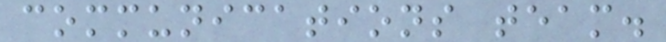communications team.
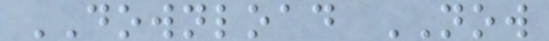DOWNLOAD NOW
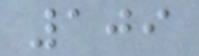109
